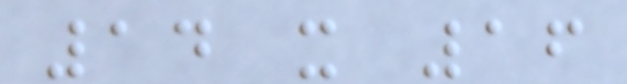14 x 16
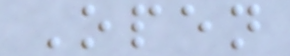Open
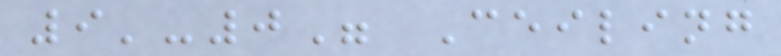9'-0" Ceiling
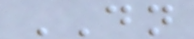DN
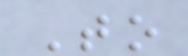To
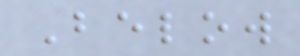Below
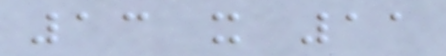13 x 11
